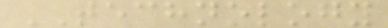TECHNOLOGY
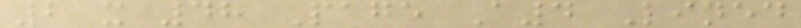2 x 48 Page A4 Lined
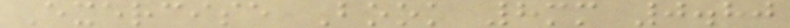Exercise Book 8mm 0.80
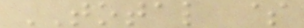TOTAL $
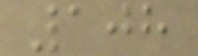108
